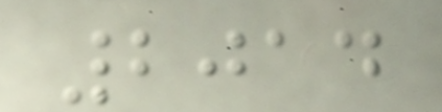2014
